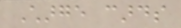Charge cards
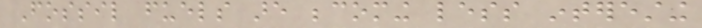Fossil fuels are becoming less interesting
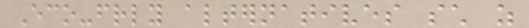Eco-friendly alternatives such as
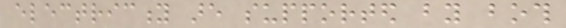electricity are supported by both
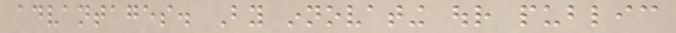advantages. By innovating our public
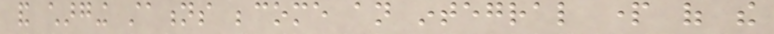and charging stations become an integral part of the
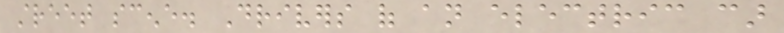street scene. Drivers of an electric car
